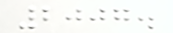2007.
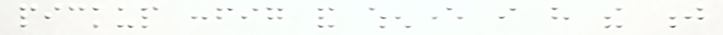pickup config and whenever i have the j
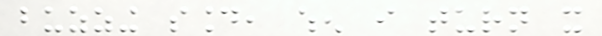buzzing sound, when i turn it
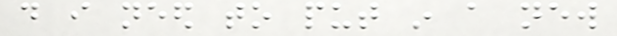do i need to put in a new
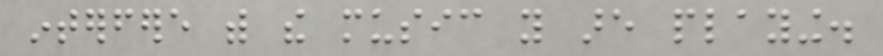interfere with the music you are playing.
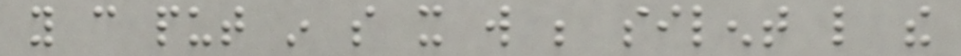you can put in so it will be silent like the
